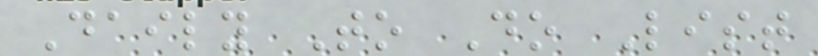Daily To Do List
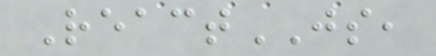ReactJS,
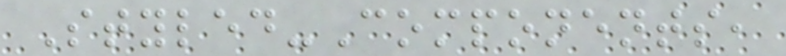Styled-Components,
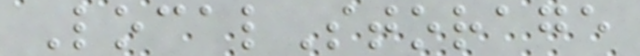LocalStorage
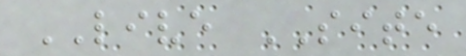LIVE SITE
